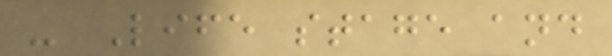- Life stage and
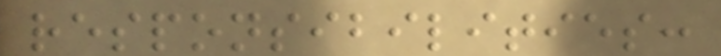responsibilities:
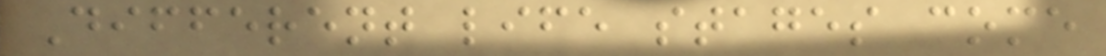Different life stages come
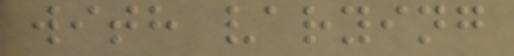with varying
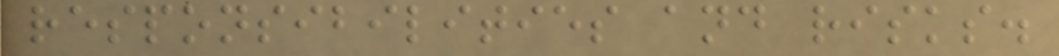responsibilities and risks.
